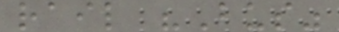rail "Bus"
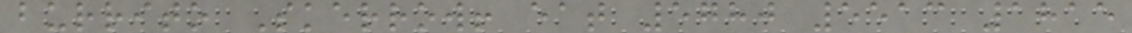burrito Skerrow! eat 5780 5513 1815
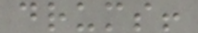drums!
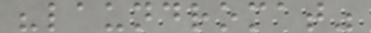"laundromat"
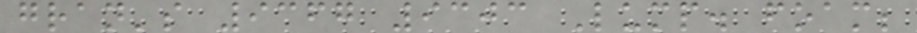gran's 9367 9303 Lump. foam;
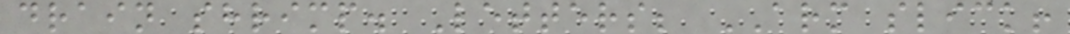drain shrimp. Letters; ARM slick!
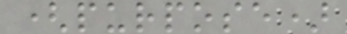(purpose)
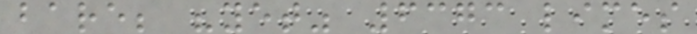bare; "yet" 6373 limes
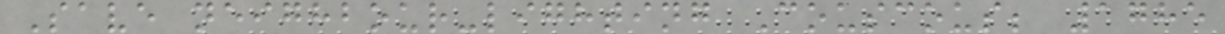Save neighbour-lighting Couscous; 1785
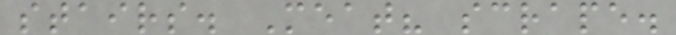stairs. Meat? scrape.
